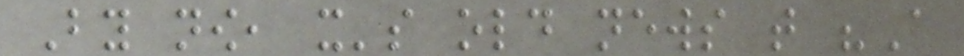By now, it's old news that "A
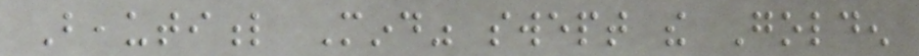Beautiful Mind" swept the Golden
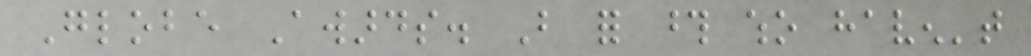Globe Awards. But for those who haven't
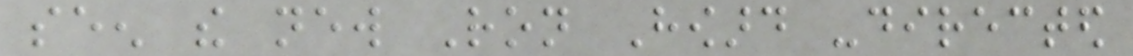seen the new Ron Howard -directed
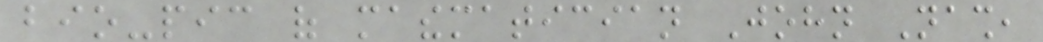bio-pic of mathematician John Nash,
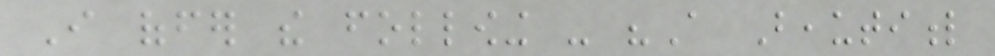I offer the following - "A Beautiful
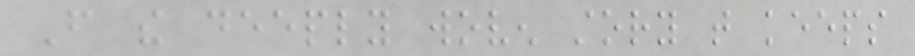From the deeply woven story that keeps
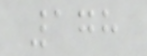178
